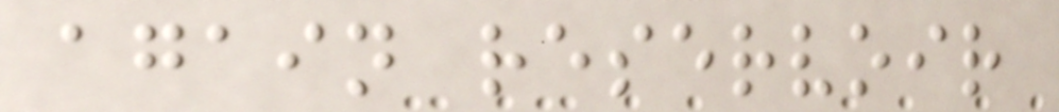again reservoir
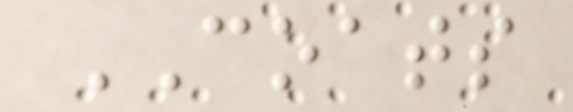COATS
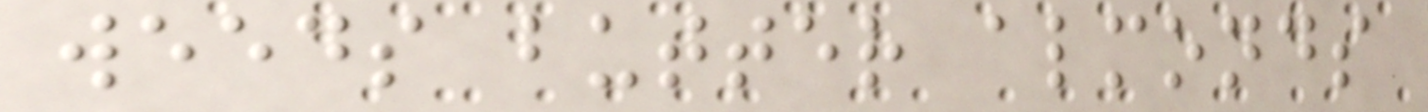weeds butter almonds
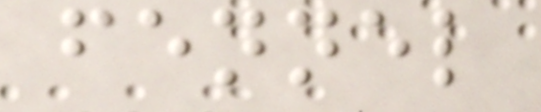fennel
